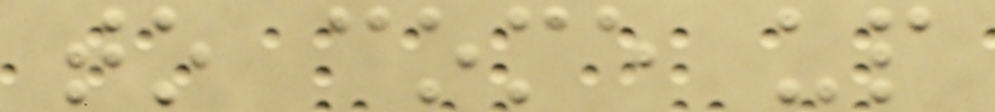to come up
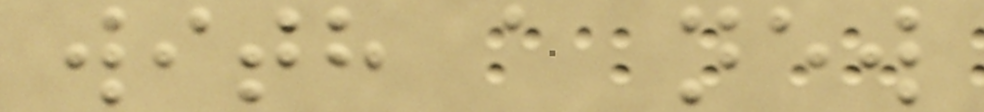with a new
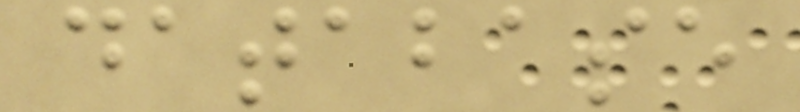database
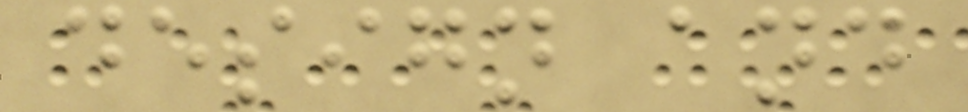design and
